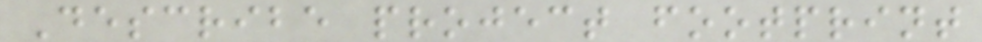Describe project footprint
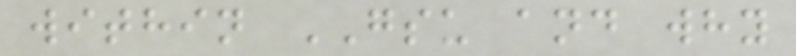within GSU and why
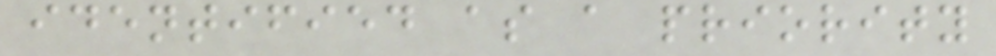identified as a priority
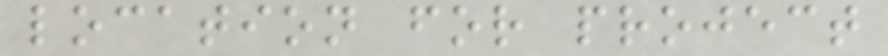location for project
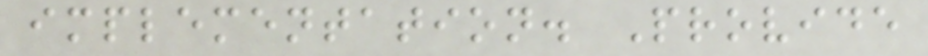implementation. Provide
